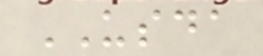USDA
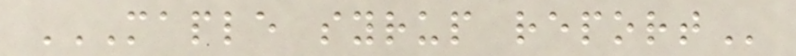MAPLE SYRUP REPORT
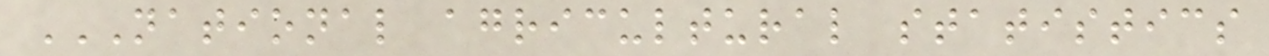NATIONAL AGRICULTURAL STATISTICS
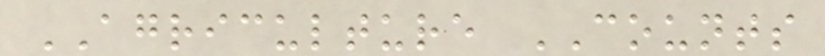AGRICULTURE COUNTS
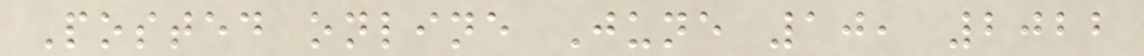Posted online June 10, 2022
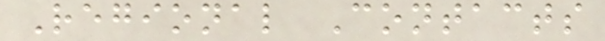Regional Contacts
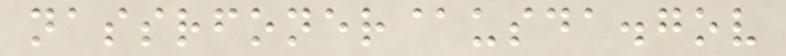nassrfoner@usda.gov
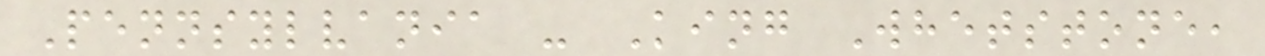Pennsylvania - King Whetstone,
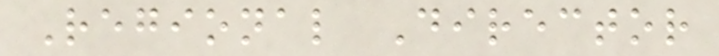Regional Director
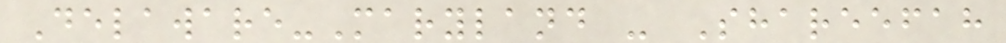Delaware-Maryland - Shareefah
